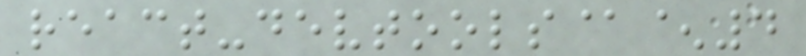react-devtools@^4
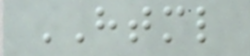HTML
